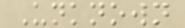Unknown
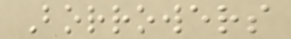Borrowers
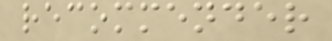recommender
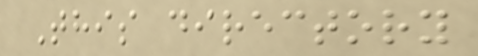This directory
